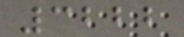3222
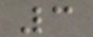3
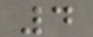4
